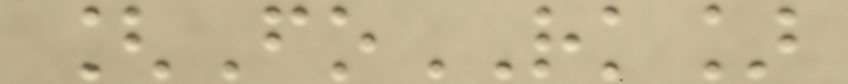[FoRK]
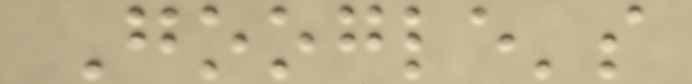Google's
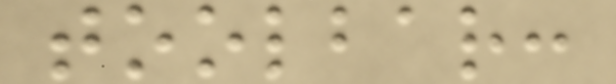toolbar:
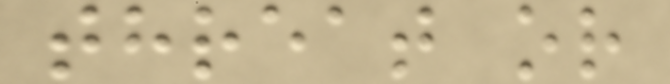threat or
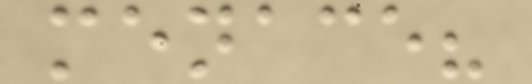menace?
